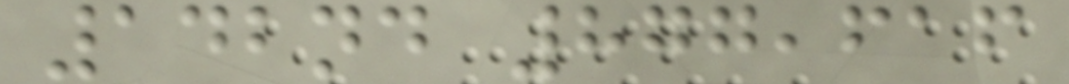142nd 877,616
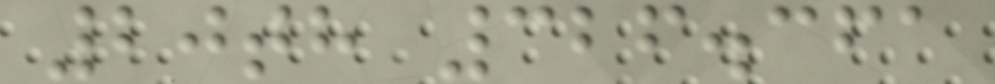20th 326.361
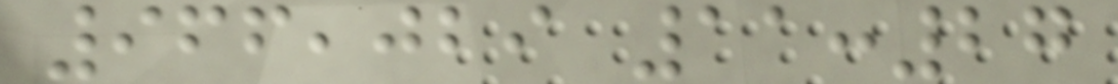966,029 11:27
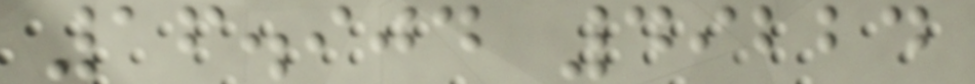16.904 49224
